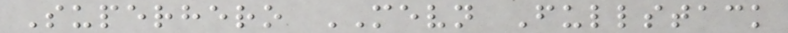Superhero MEVN Fullstack
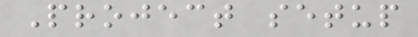Project setup
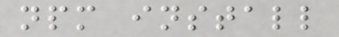npm install
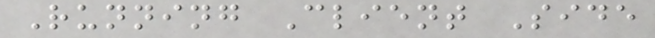Running Client Side
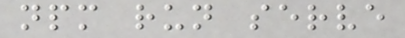npm run serve
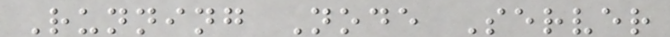Running Node Server
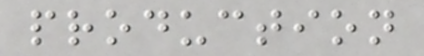production
